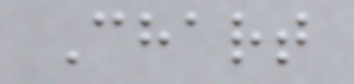Chart
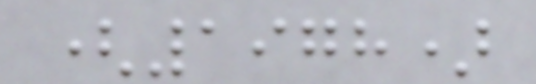(1978)
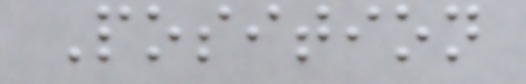Position
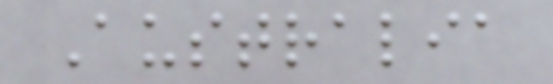Australia
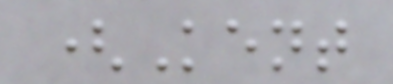(Kent
